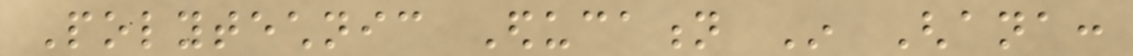Polytechnic Education In Ghana:
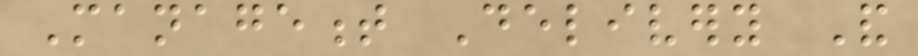Management Delivery And
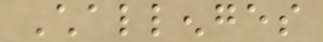Challenges
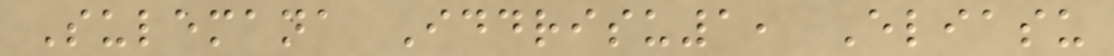Sulemana Iddrisu1, Eliasu
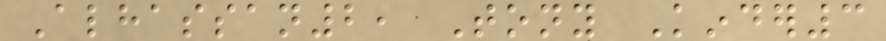Alhassan2, Tony Kinder3
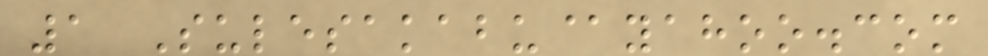1 Sulesakabu@yahoo.com
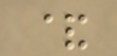&
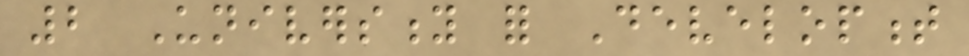2 University for Development
